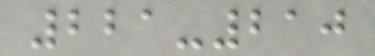221-210
